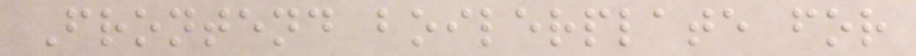Frontend boilerplate for
